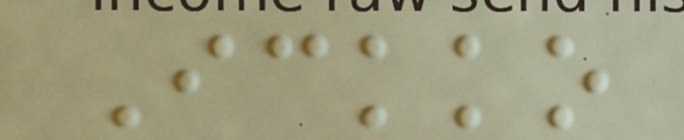Ickko
